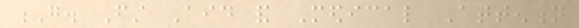G. First Aid and Medical Attention
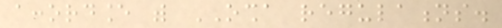accordance with OSHA regulations.
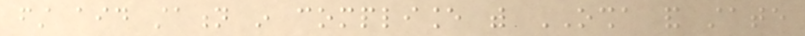first aid station in compliance with OSHA and state
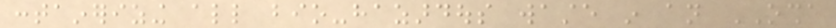containerizing all bio-hazardous waste in an OSHA
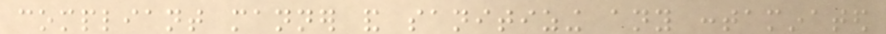compliant manner and sanitizing any contaminated
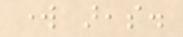work areas.
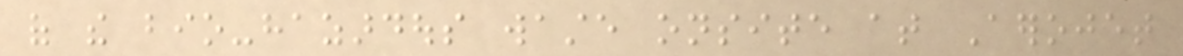of the bio-hazardous waste onsite at Aerojet
